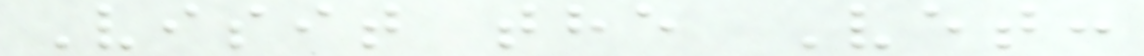Visit the Vet:
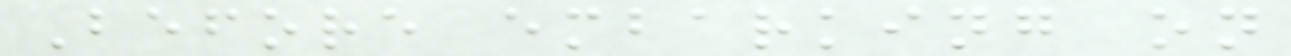Before embarking on
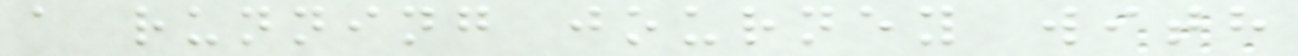a running journey with
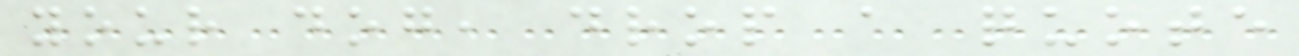your dog, drop a quote
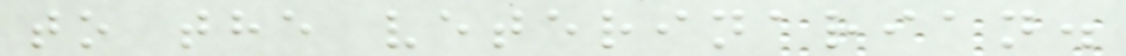to the veterinarian.
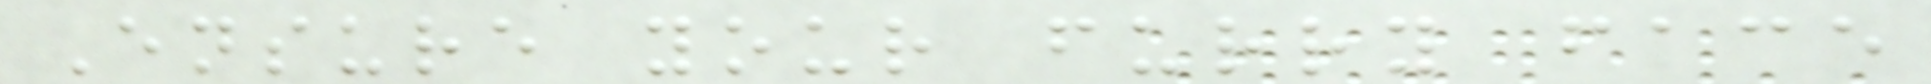Ensure your furry face
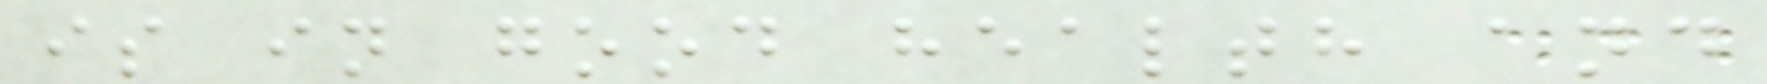is in good health and
